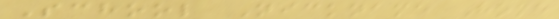School Nickname Home
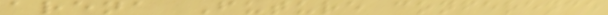arena Future conference
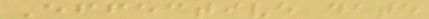Effective date
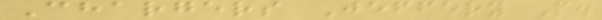Chargers Jeffery P.
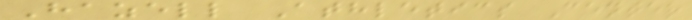Hazell Athletics Center
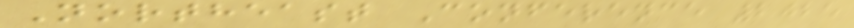Northeast Conference 2025
